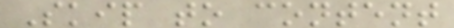Skip to content
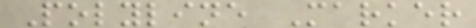Polyline Marker
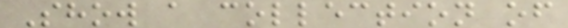Show a collection of
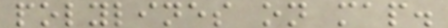polylines on map.
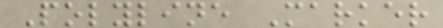Polyline Marker
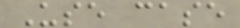Use case
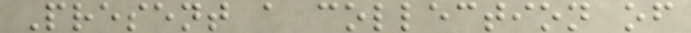Present a collection of
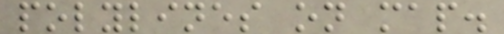polylines on map.
